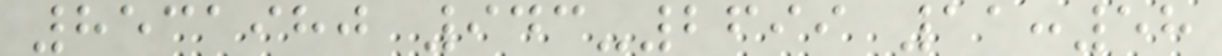8531980 943-2699 11:58
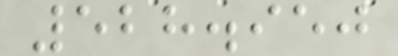528.950
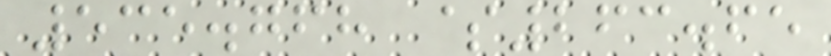535.768 $263.65
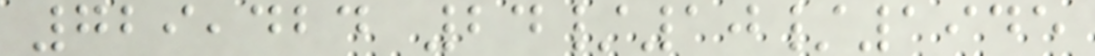729,424 24/10/1945
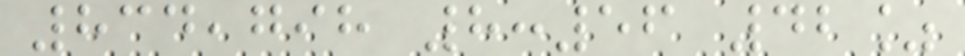834,798 8:56 42%
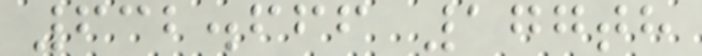632.666 177th
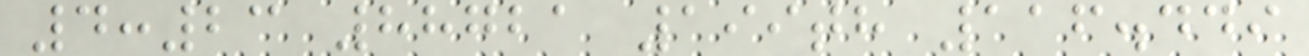4:23 88721 199th 116.449
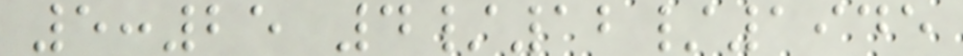5:25 4/12/1945
